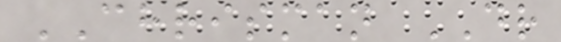CHRISMAN DR
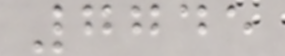7745
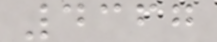4367
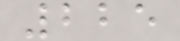225
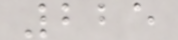225
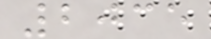2035
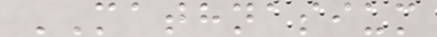MATHNASIUM
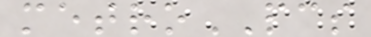metroPCS
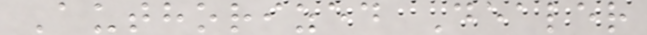Authorized Dealer
